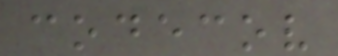codecov
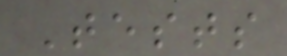Tests
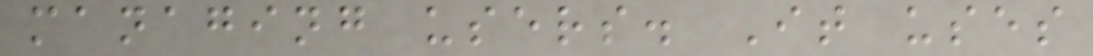managing users. It uses
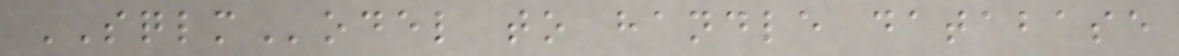SQLModel to handle database
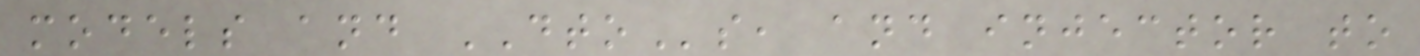models and DTOs, and injector to
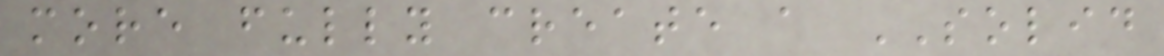more fully create a SOLID
